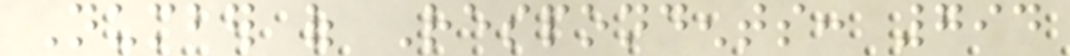Number of Respondents: 794
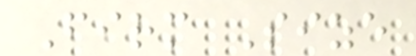Firm Size
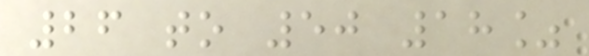26 to 50 18%
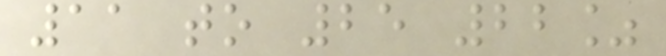11 to 25 22%
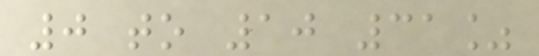0 to 10 31%
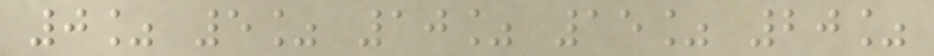0% 5% 10% 15% 20%
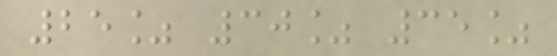25% 30% 35%
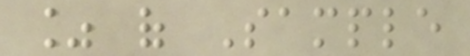% of Sample
